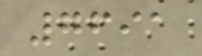7691
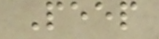Peep
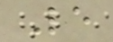Le
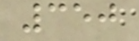350
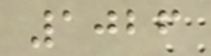1026
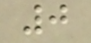0
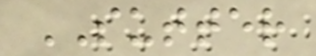SUTTER
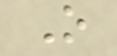O
